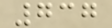737
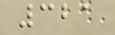321
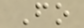Fo
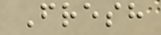Fresh
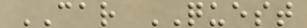CAR QUEST
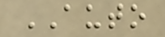AUTO
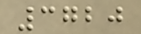3720
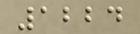1224
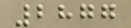2877
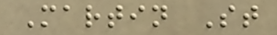Martin St
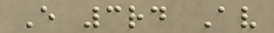E 3rd Av
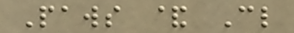Paws & Cl
